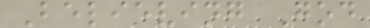Believing God
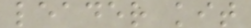leader kit
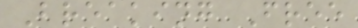Breaking Free
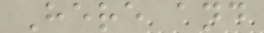Here and
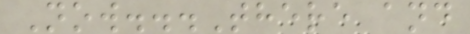Now...There and
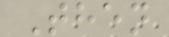Then
